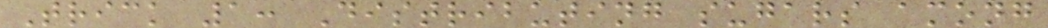Trick 1: Distributing sugars among
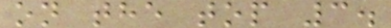on the top 3.
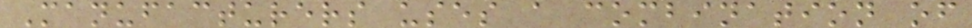Manufacturers uses a combination of
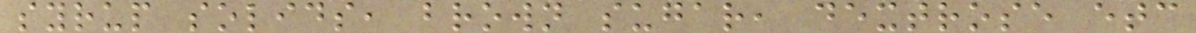syrup solids, brown sugar, dextrose etc
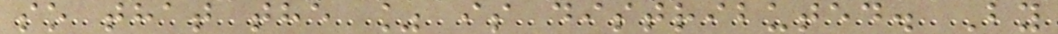so that the % is distributed. By
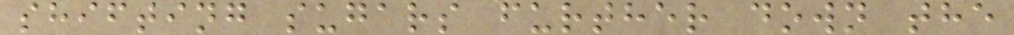shifting sugars further down the
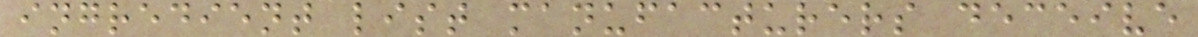ingredient list manufacturers deceive
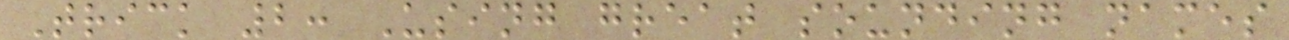Trick 2: Using great sounding names
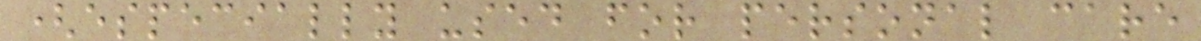(especially used for personal care
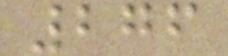276
